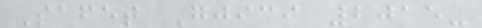Safet Gjici 2015-
